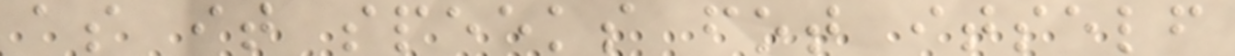as it speeks fot itself
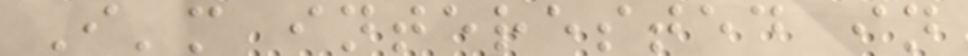I'm interested in
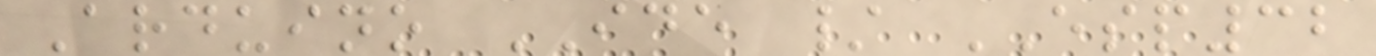Arduino IDE / ESP32
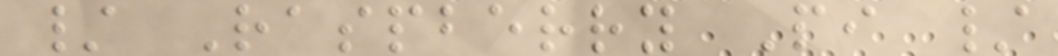/ Raspberry Pi /
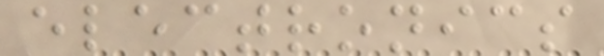electronics
